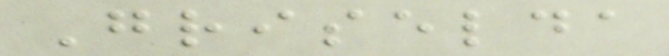Griselda
